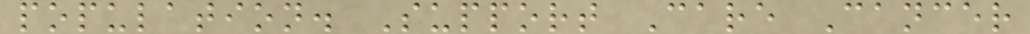population. Support Care Cancer
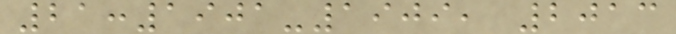21:1901-1909, 2013
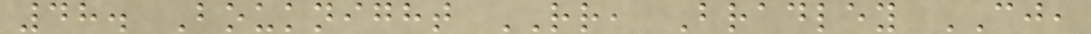48. Bouknight RR, Bradley CJ,
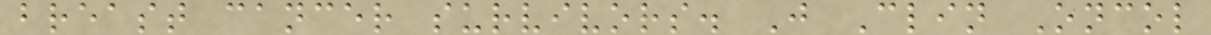breast cancer survivors. J Clin Oncol
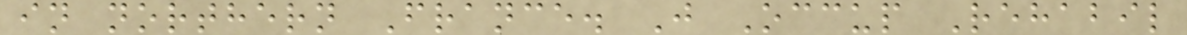in northern France. J Occup Rehabil
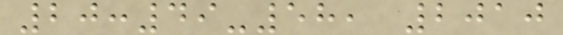20:49-58, 2010
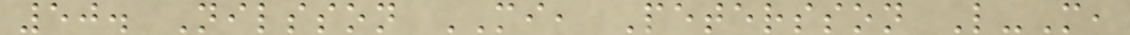50. Nilsson MI, Petersson L-M,
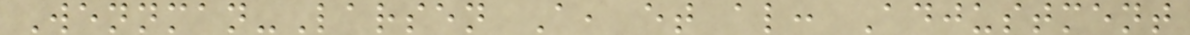Wennman-Larsen A, et al: Adjustment
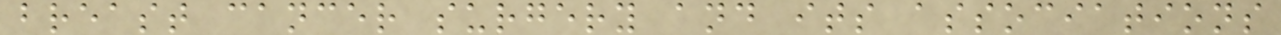breast cancer surgery and its associations
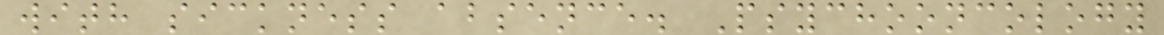with sickness absence. Psychooncology
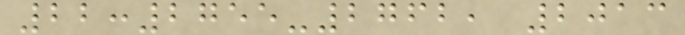22:2755-2762, 2013
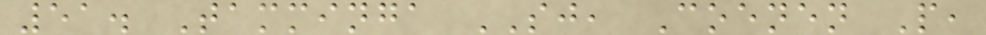51. Tamminga SJ, Coenen P,
